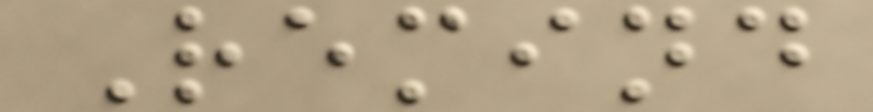Remind
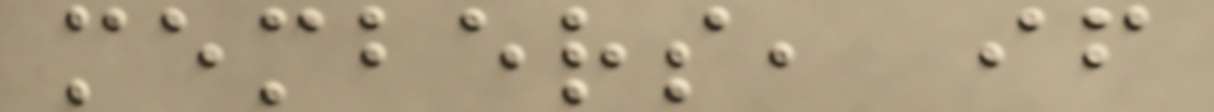members, if
